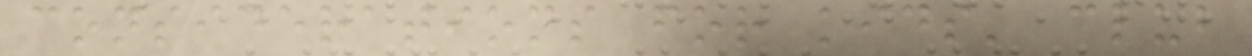considerations for kids' club
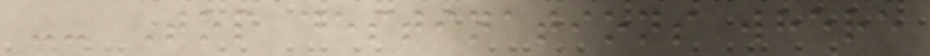-- Top destinations where
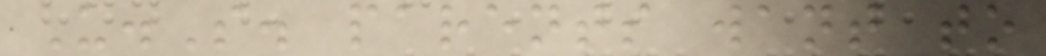U.S. parents want to
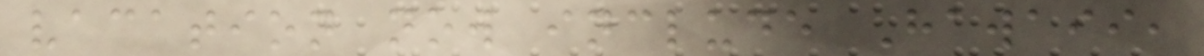vacation now include Hawaii,
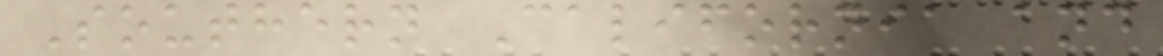Southern California and
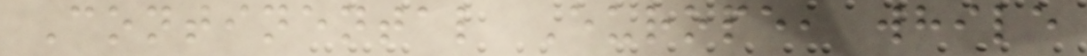Continental Europe, while
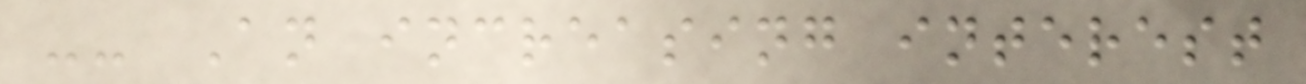-- An increasing interest
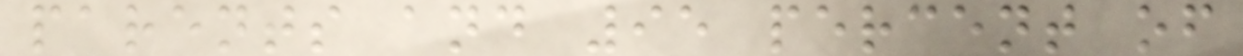parents and 95 percent of
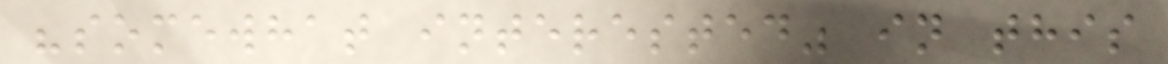"somewhat interested" in this
